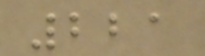221
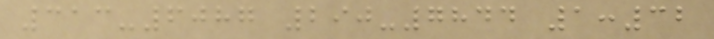313-6087 290-7844 1:32
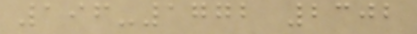196-1772 2302
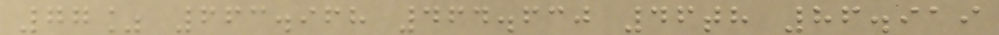77% 663.968 464.630 46th 86.919
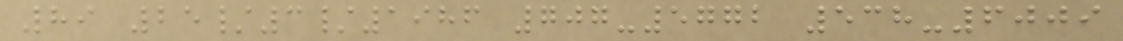89 25/3/1986 707-5772 538-6009
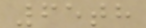65th
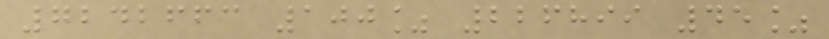7242663 100% 226899 45%
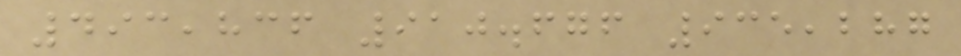493,836 910.676 935,287
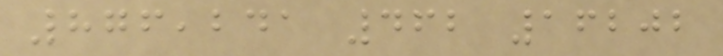876,241 462 16202
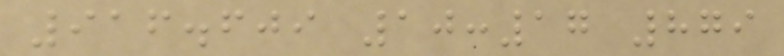916.609 10:17 879
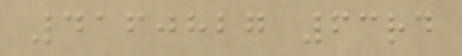4160827 63rd
